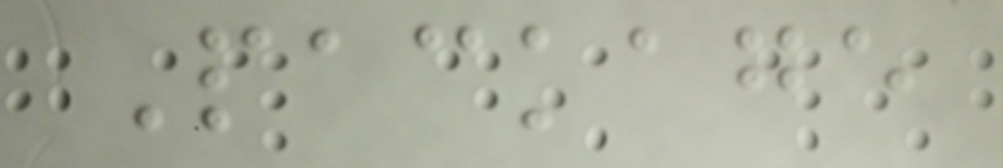Package
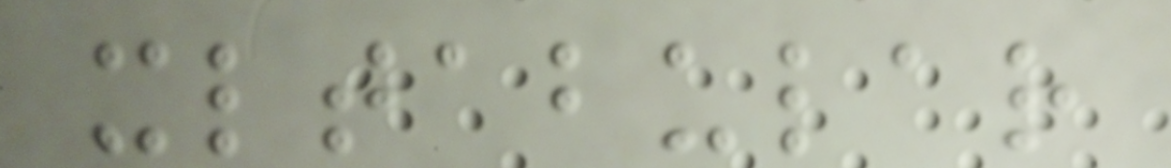xltabular
